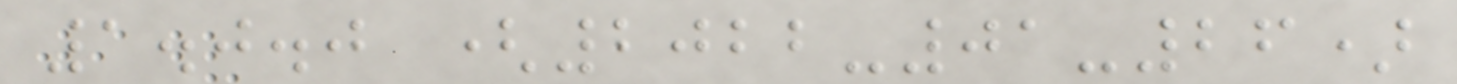1.0.0 (2022-01-26)
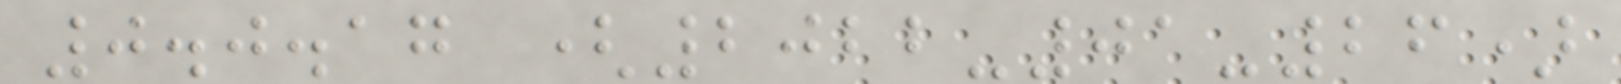0.0.17 (2022-01-26)
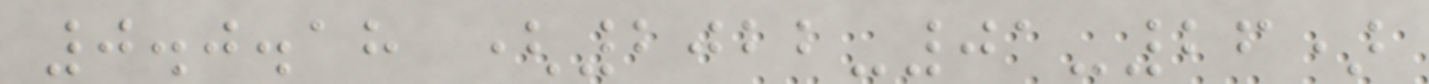0.0.18 (2022-01-26)
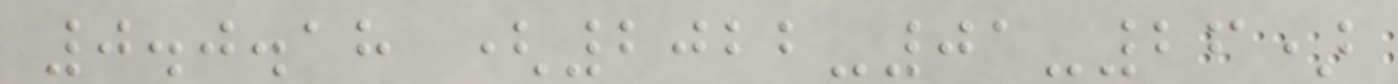0.0.18 (2022-01-26)
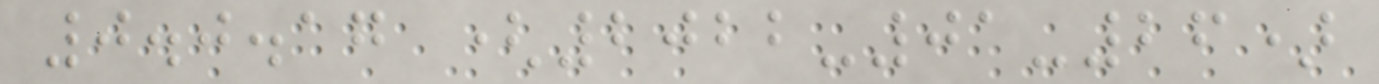0.0.17 (2022-01-26)
